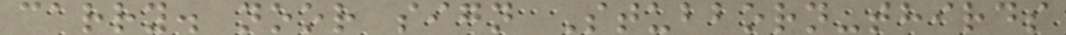carry. noor sign Stubborn-thirds
